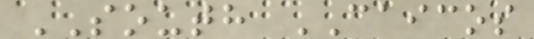SOUTH CAICOS
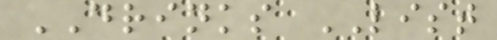DRINKS LIST
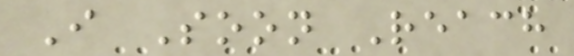I Soon Reach
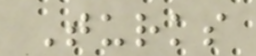Turks
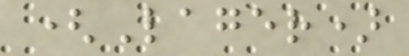(Lager)
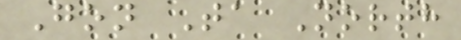Gon Ta North
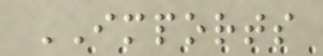IMPORTS
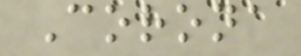Corona
